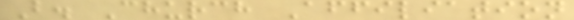B. Church Affiliation
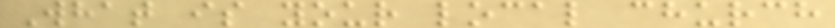What is your local church
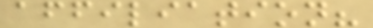affiliation?
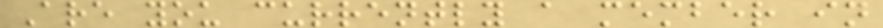Are you currently a member in
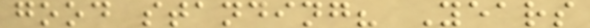good standing? Years
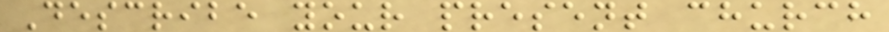Describe your present church
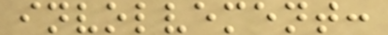involvement:
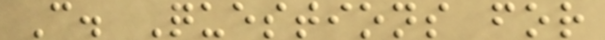C. Questions for
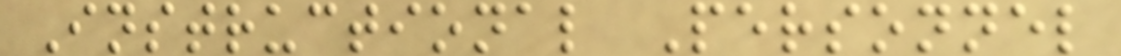Instructional Personnel
